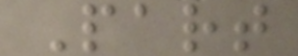Part
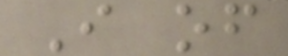I of
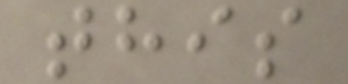this
